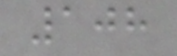108
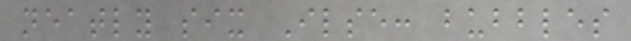neatly six Ilse: bubbles
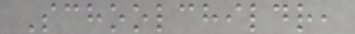Schoolchildr,
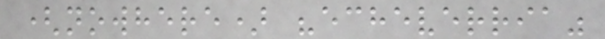(nowhere) "echeverria"
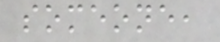someone,
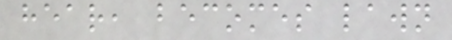hear, becomes lawn
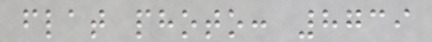flat photo: 8739
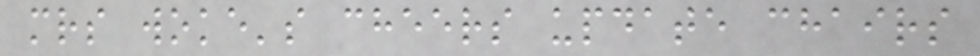mrs woke's cheers update chairs
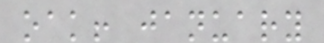oak! january
